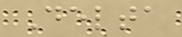Delta
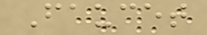Faucet
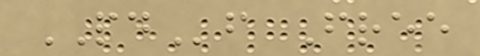PDf Free
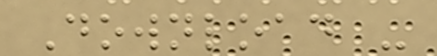Download -
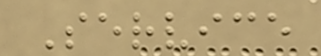Service
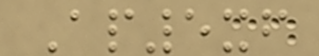Ap5xf
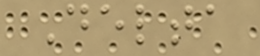Delta
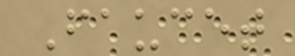Faucet
